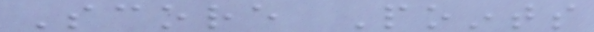Score Points
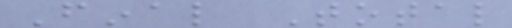Final Total
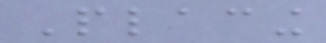Placing
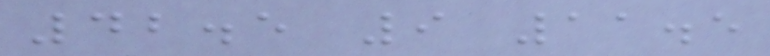42.5 9 11.5
